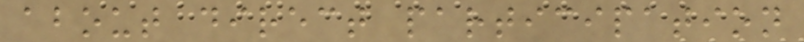about direct participation
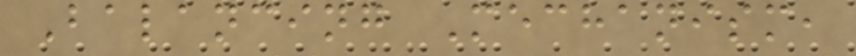Balancing Mechanism,
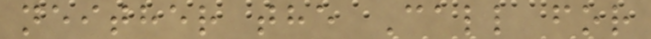neither the Call for
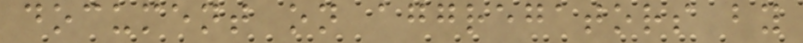document on aggregators by
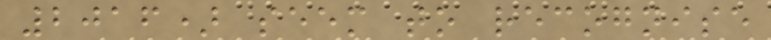2016) seem to recognise
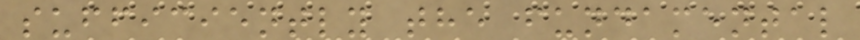sufficiently the fundamental
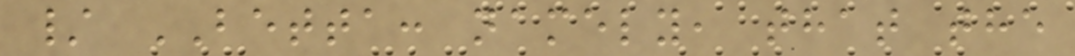/ BETTA: namely, that the
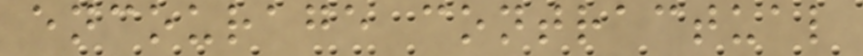encourage contractual
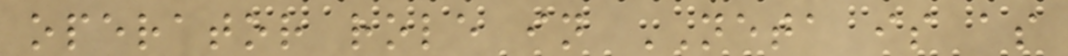operator role in NETA is as
